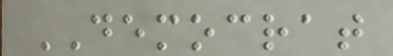DEMOCRAT
